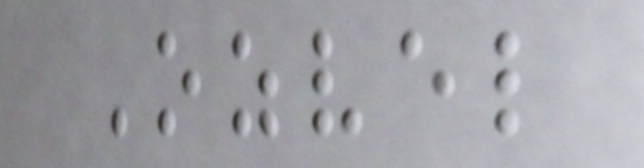Ozvel
